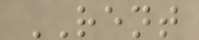RENT
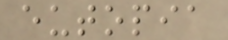eutopia
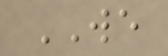WE
